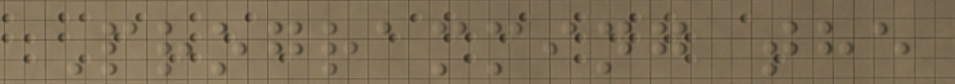Programming the
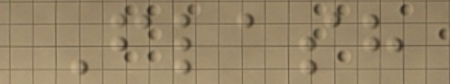Flash
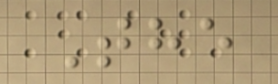The
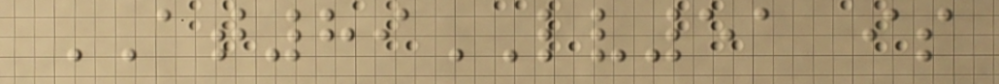AT89LV51 is
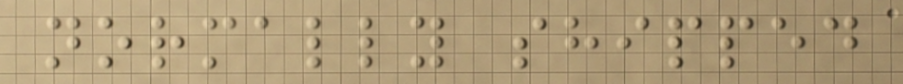normally shipped
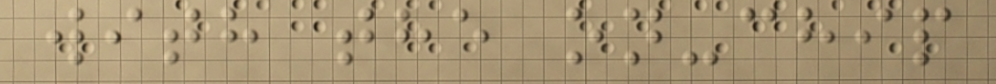with the on-chip
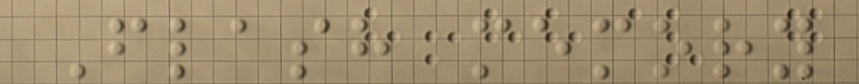Flash memory
